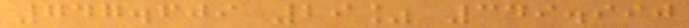747.609 29% 349.990
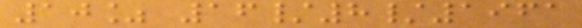10% 16/8/1961
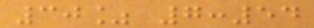30% 7:54
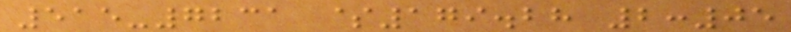515-7231 $179.28 2:05
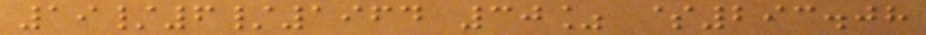19/6/1964 30% $293.08
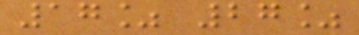17% 27%
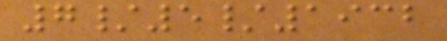7/5/1932
